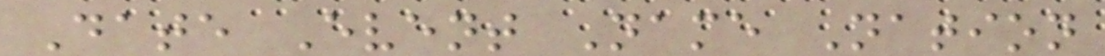Date Event Name Nation
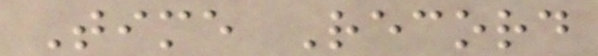Time Record
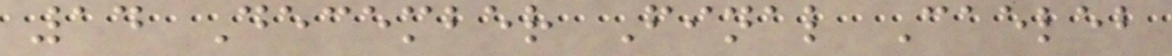14 December Final Caeleb
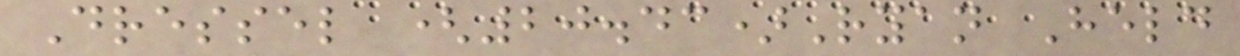Dressel (20.43)Ryan Held
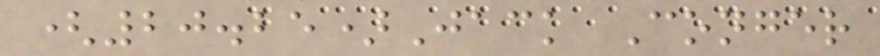(20.25)Jack Conger
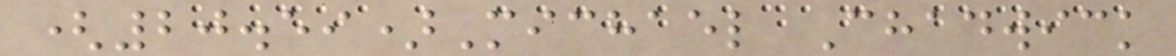(20.59)Michael Chadwick
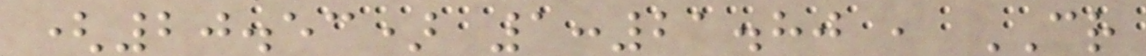(20.53) 1:21.80 , CR
